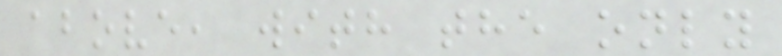above, with the only
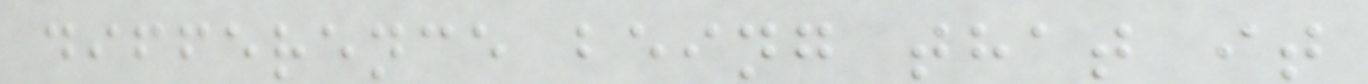difference being that it
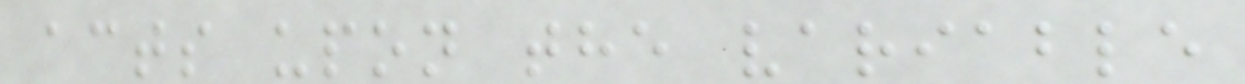acts upon the variable
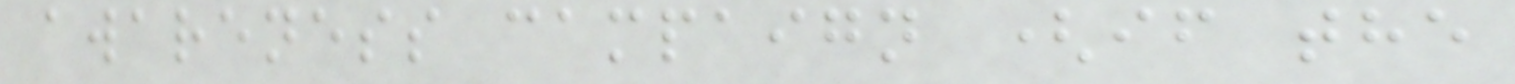awareness campaign (if the
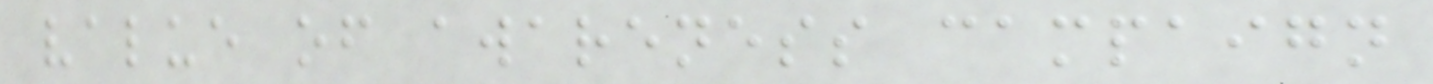value of awareness campaign
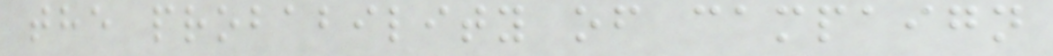the probability of campaign
